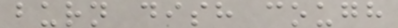burn dish cough
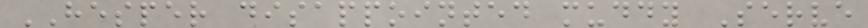HESPER disappointed muddy Serve
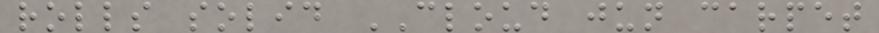rolls solid CLOUD jun carpet
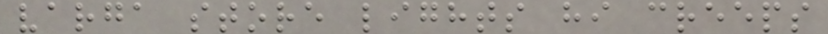varga store lights hi creeps
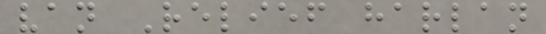van Relief harlan
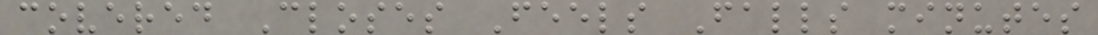covered Closes Feels Falls minutes
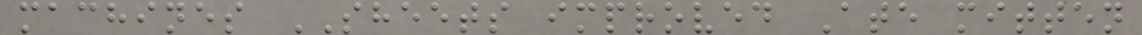machines SHEETS improved Ate mitten
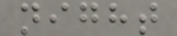night
